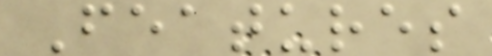Features
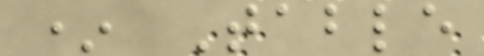* Table
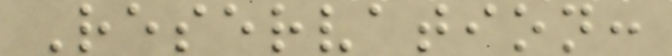Reservation:
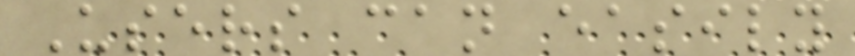Users can easily
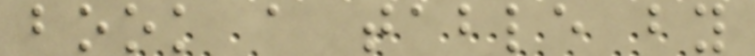book a table by
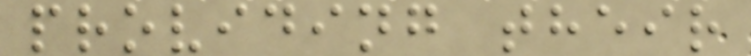providing their
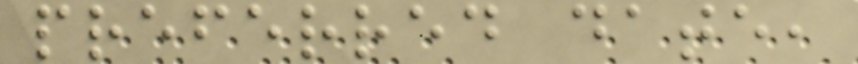preferred date,
